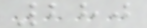280
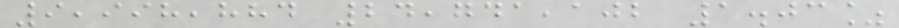9,998,884 24,741,102 1.03%
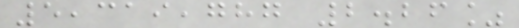5,319,787 2.26%
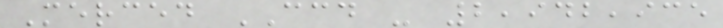Merced CCD - 2,942,935
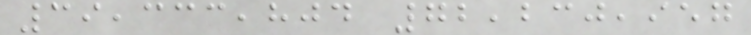39,333,804 72,230,957
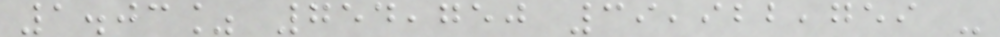1.03% 754,750 39,922,759 -
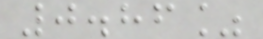0.86%
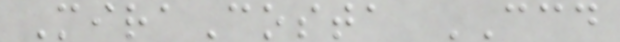MiraCosta CCD
